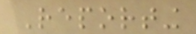Reporting
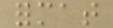format
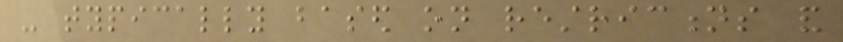- typically based on restrictions and
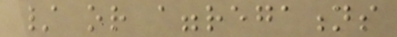/ or aggregations
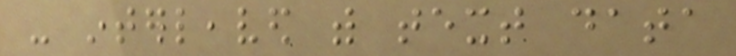- interleaved with text data
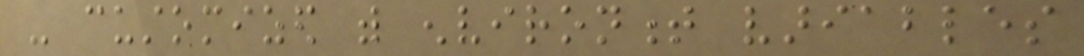- customized with environment variables
